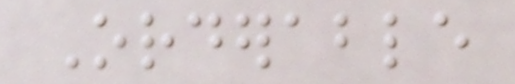Orderable
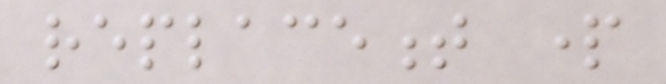replacement part
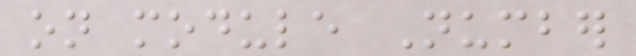on module Number
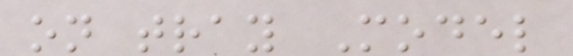on tray Model
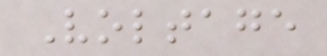Voltage
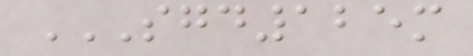SGD125M
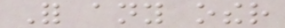For any other
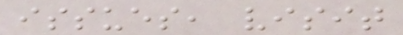issues, visit
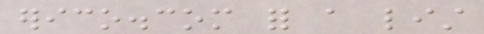erico.com for a list
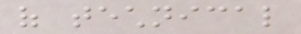of technical
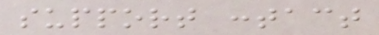support contact
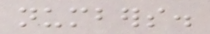numbers.
